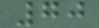70
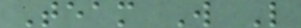Team W L
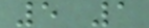5 1
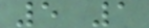5 1
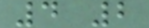4 2
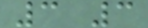3 3
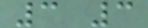3 3
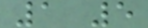1 5
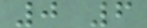0 6
